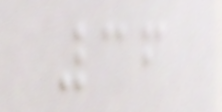36
